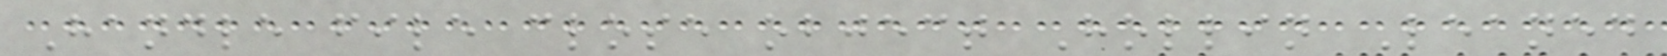Handle file close object Hollin Leaned
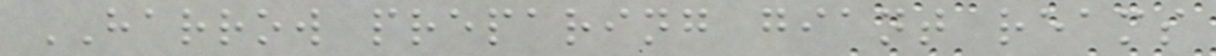HARROW preparing giant reams
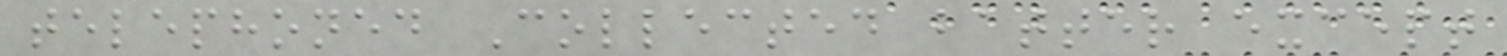telephoned Collected batter except
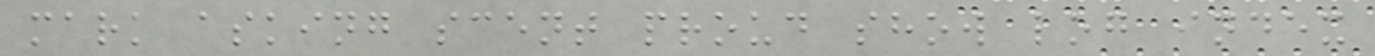mark asking scent proud show log index
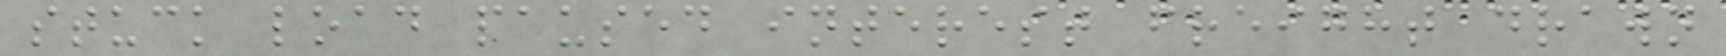stuck load paused interest freight drawn
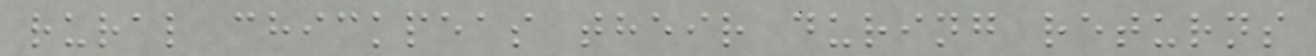rural chickpeas their during returns
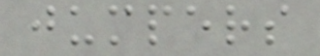jumpers
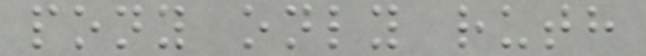pony only ruth
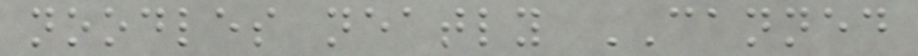noodles neatly CANNED
